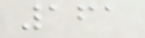161
